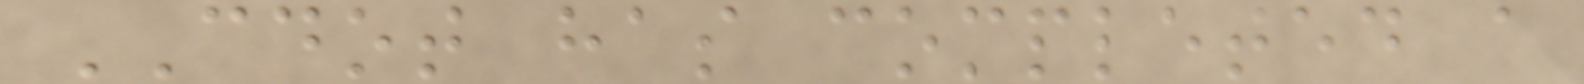CDOT has completed a
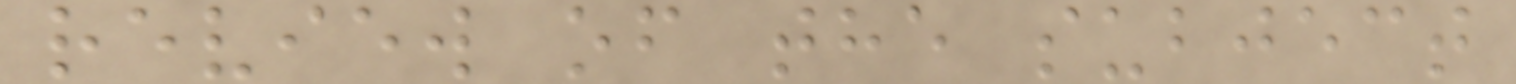review of the subject
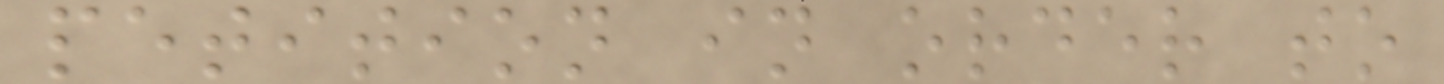petition in order to
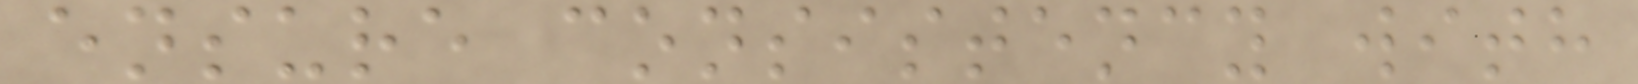ensure consistency with
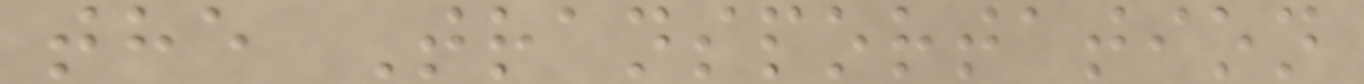the Transportation
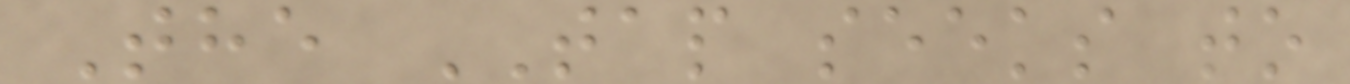The TAP seeks to
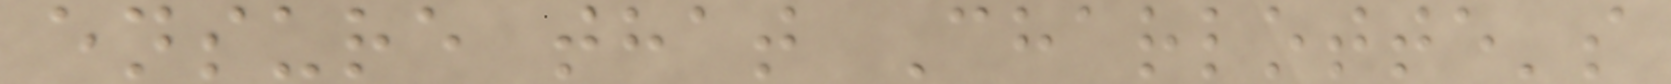ensure that Charlotte's
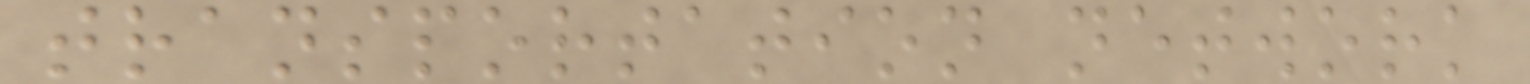transportation network
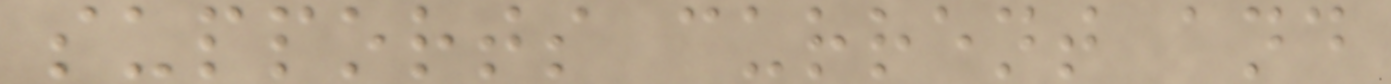supports current and
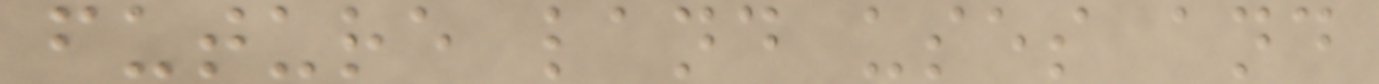future land uses and
